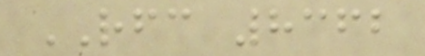RFC 8362
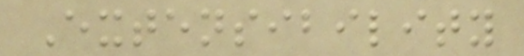Extensibility
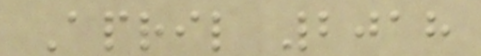April 2018
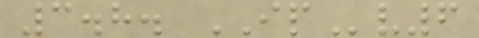3.8. IPv6
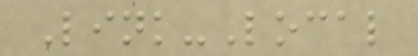Link-Local
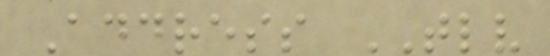Address TLV
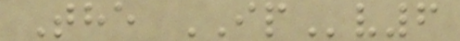The IPv6
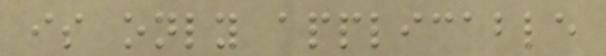is only applicable
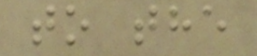to the
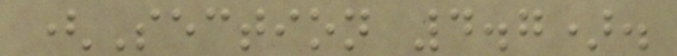(Section 4.7).
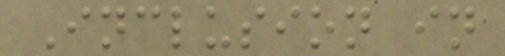Inclusion in
